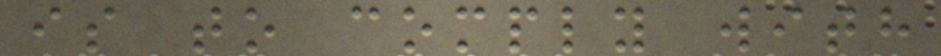is to comply with
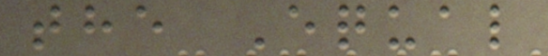the Equal
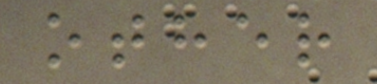other
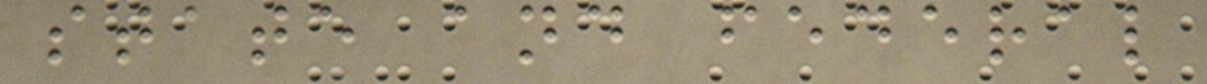state and federal
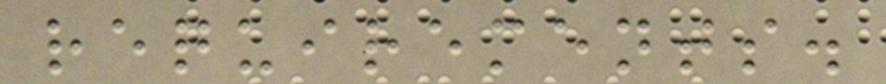requirements.
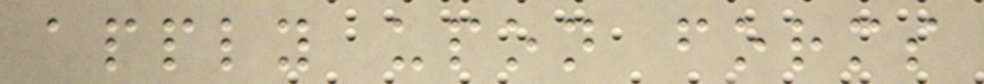apply upon forms
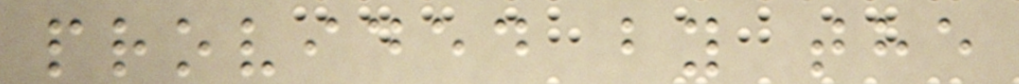provided by the
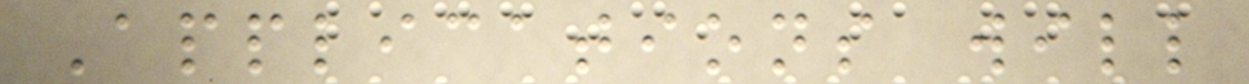Applications will
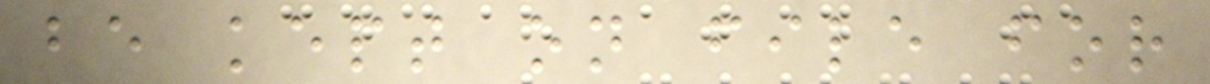be kept on file for
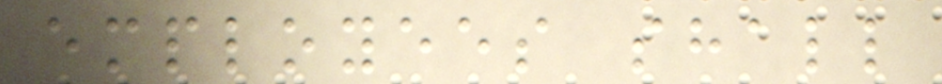employees shall
